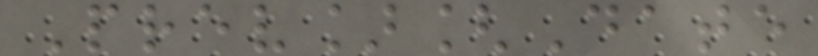Prev][Date
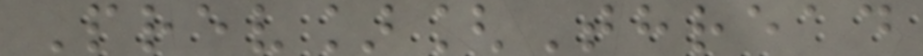Prev][Thread
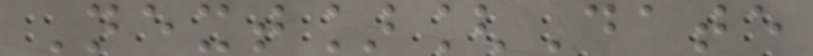Next][Date
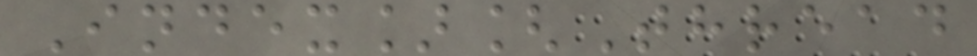Index][Thread
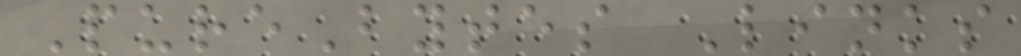PureBytes Links
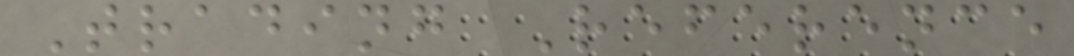Trading Reference
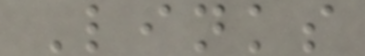Links
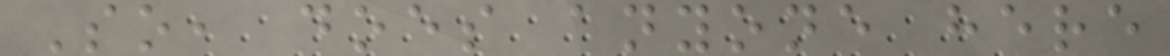So, does anyone here
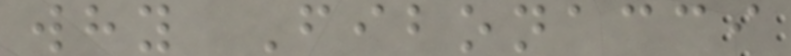why Fibonacci
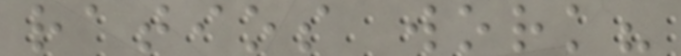ratios work?
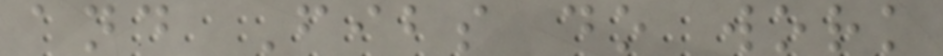and Fibs do work
